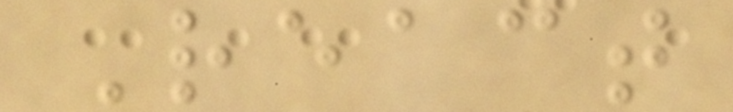React
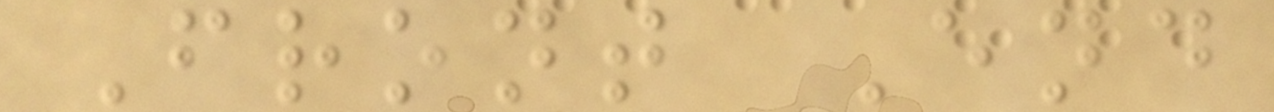Front End
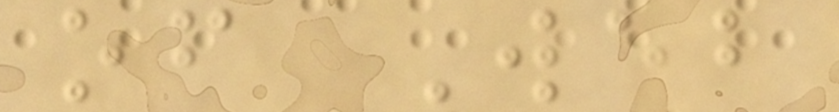of Web
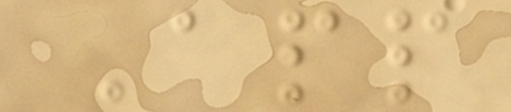App
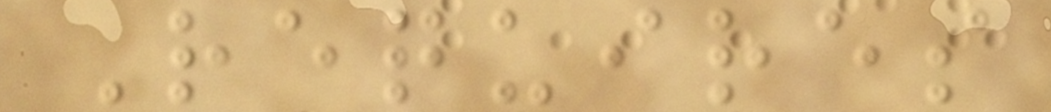Requires
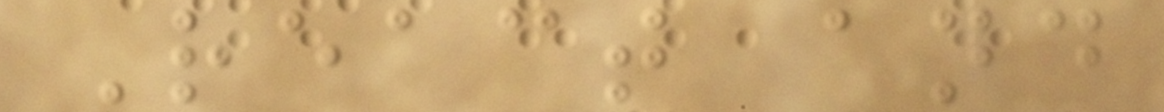React and
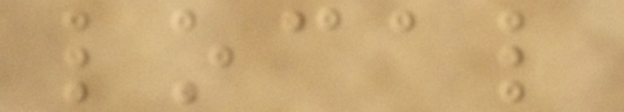local
